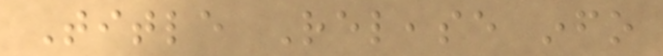Title Release info
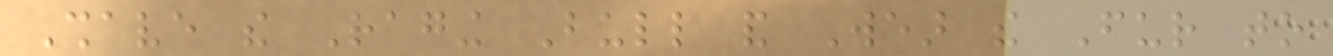Shave the Raging Bull and Wear the Fur to
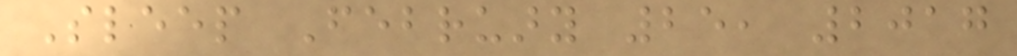Sleep February 25, 2017
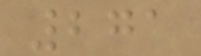271
